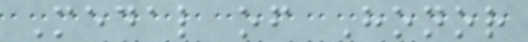Medal of Honor
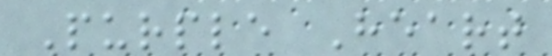Purple Heart
